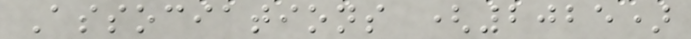Associations (2025)
